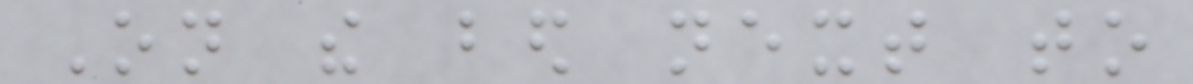On the bed next to
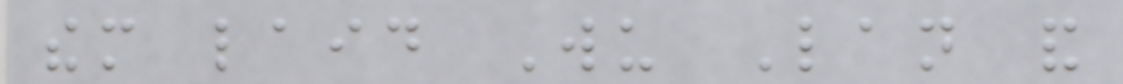them laid Wu Lan and
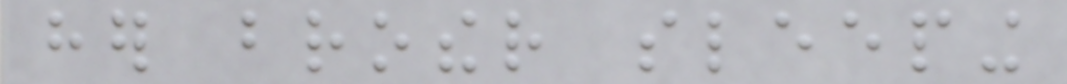her brother sleeping
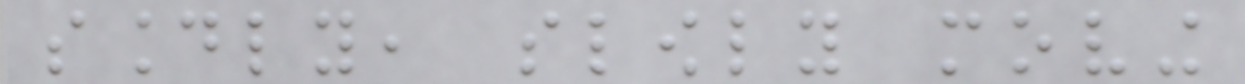soundly, slowly moving
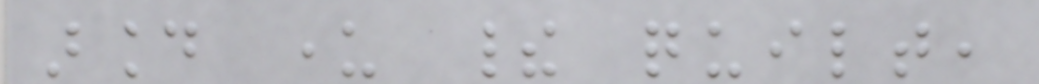around under their quilt,
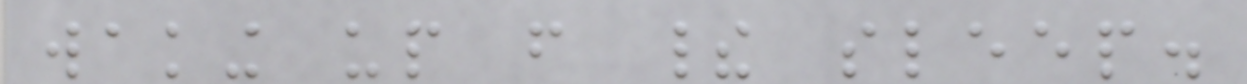waking up from their sleep.
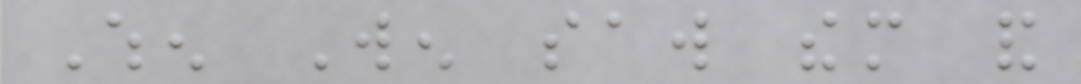When Wen saw them and
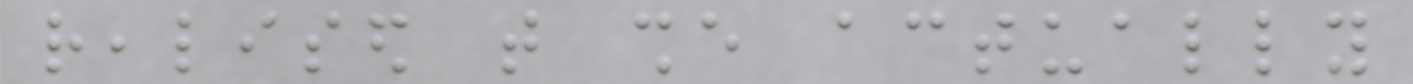realised that she actually
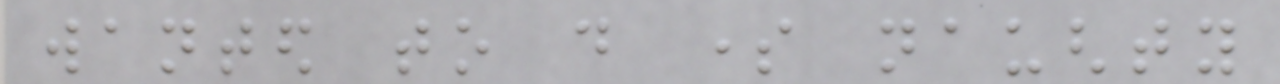wanted to do some naughty
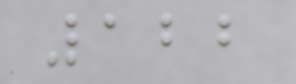122
